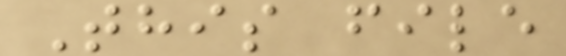This file
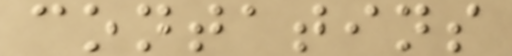contatins
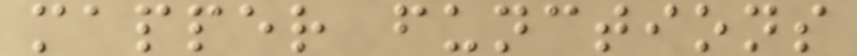mapper functions
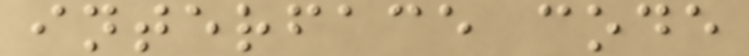interface code
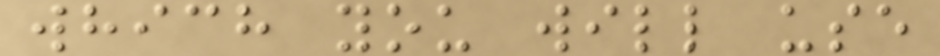which you will use
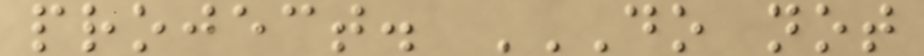project. DO NOT
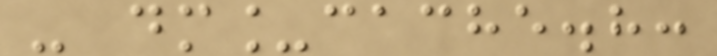- dm_cache.h:
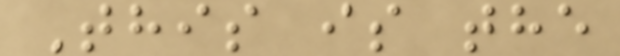This is the
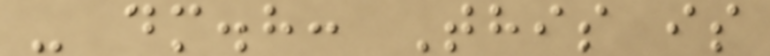- dm.h: This is
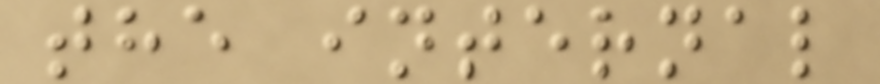the internal
